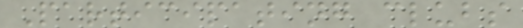Participating clubs
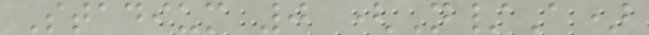Stadium 0 (N/A)
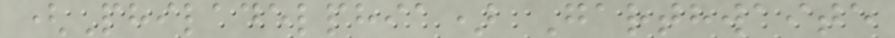(Philadelphia) Garthwaite
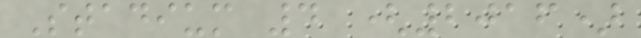Stadium 4 (2016)
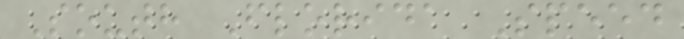South Florida Speed
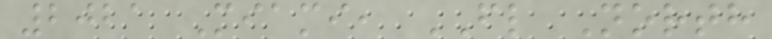2021 Miami, FL North
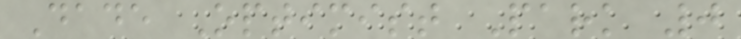Dade Optimist Park 0
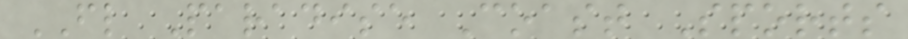FL Paradise Coast Sports
